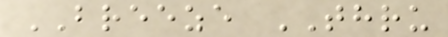BREEZE THRU
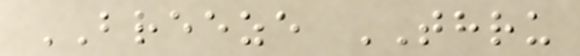BREEZE THRU
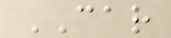CAR
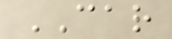CAR
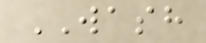WASH
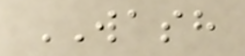WASH
